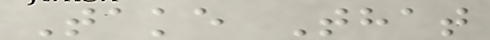Take That
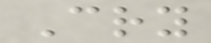Cry
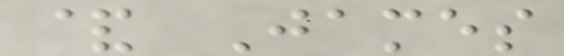& James
